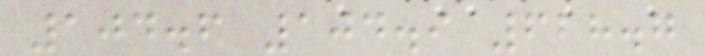104.6 104.9 628.7
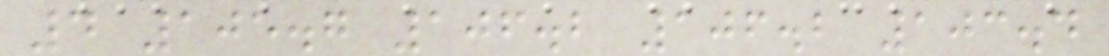4 105.7 106.2 106.2 103.4
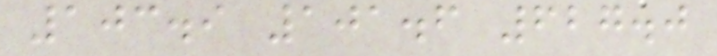103.9 101.6 627.0
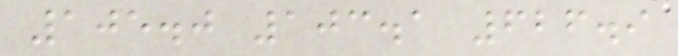105.0 103.1 626.9
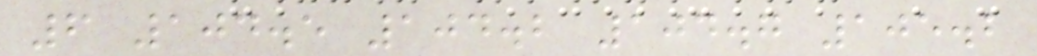6 104.5 104.2 104.7 105.2
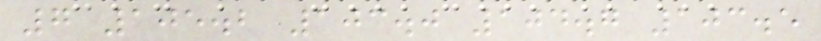7 105.2 103.0 104.7 103.5
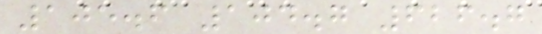105.6 104.7 626.7
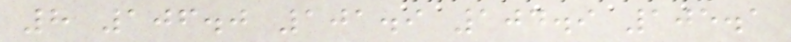8 106.0 101.9 104.9 105.1
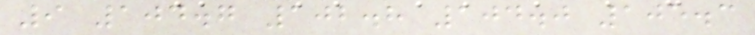9 104.7 102.8 104.0 105.3
